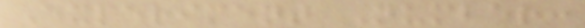Experiment Number:
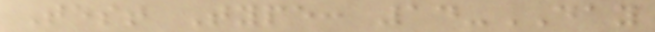Test Type: 14-DAY
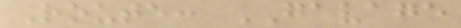Route: GAVAGE
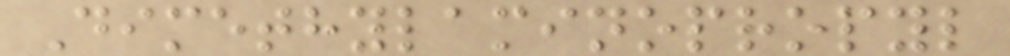Dimethylaminopropyl
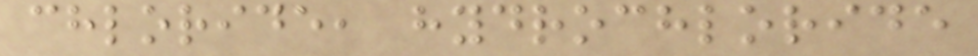chloride, hydrochloride
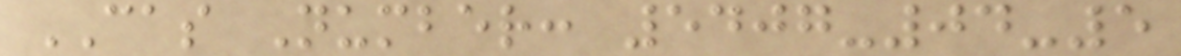CAS Number: 5407-04-5
